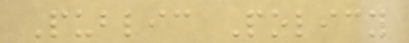Public Policy
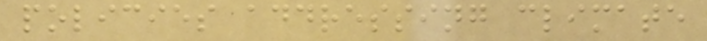policies addressing climate
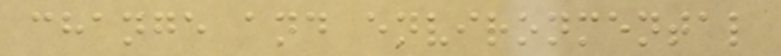change and environmental
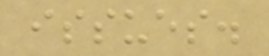issues.
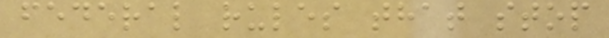federal rules that stop
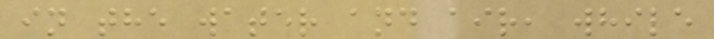in the water and air, while
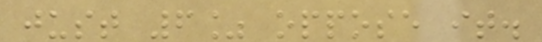just 6% oppose it.
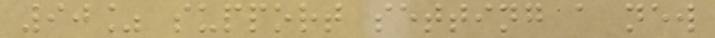90% support setting a new
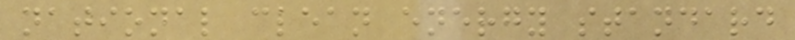national clean energy standard
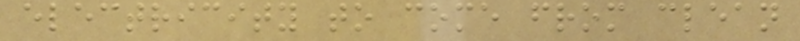electricity to come from clean
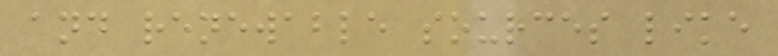and renewable sources like
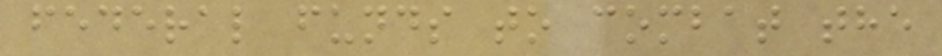federal funds to combat the
